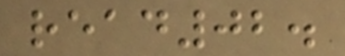read02.
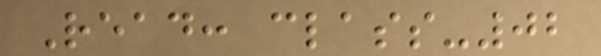Read: class-02
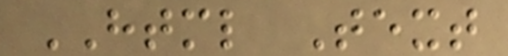HTML Text
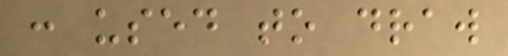: used to draw
